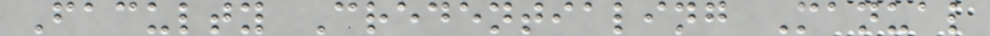Faculty Credentialing Manual
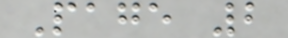Page 2
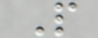P
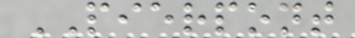PIERPONT
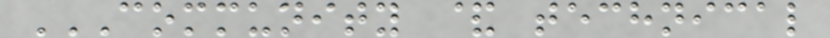COMMUNITY & TECHNICAL
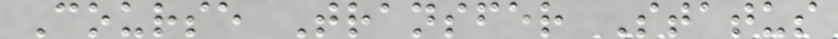Course Transfer Status
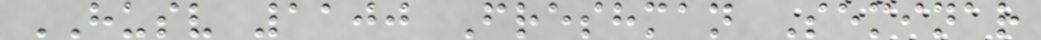HUSV 1100 Freshman Seminar
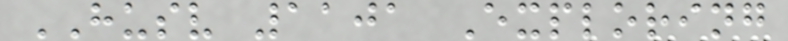HUSV 1101 Exploring
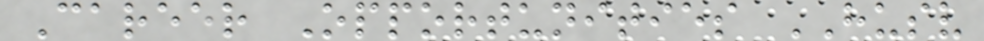Career Opportunities HUSV
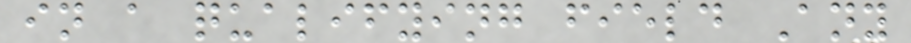in a qualifying field Any
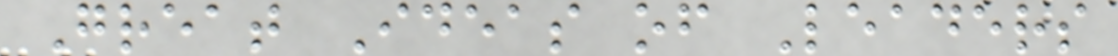Great Ideas of Leaders
